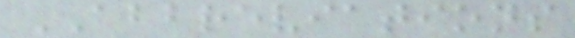ABBREVIATIONS
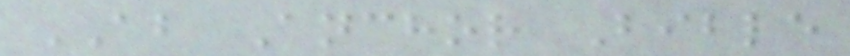AB Anchor Bible
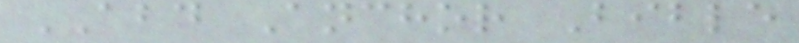ABD Anchor Bible
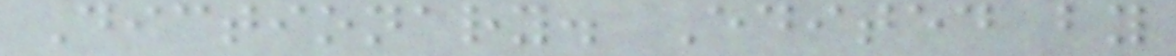Dictionary. Edited by
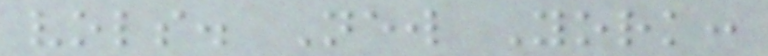vols. New York:
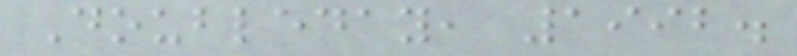Doubleday, 1992.
